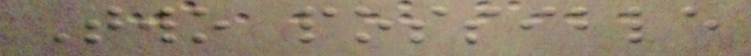Two possible
